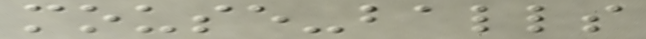mouse-balls
